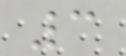3
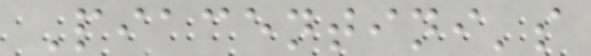Piacentini's
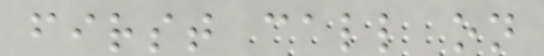first call on
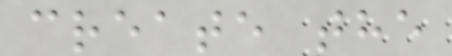create the
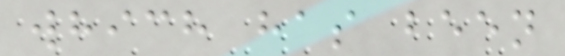which has been
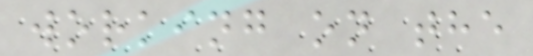working on the
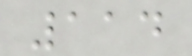114
